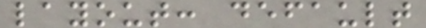layout: default
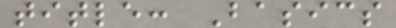title: Basics
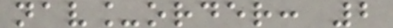nav_order: 2
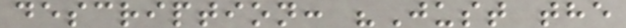description: "Just the
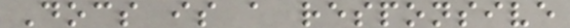Docs is a responsive
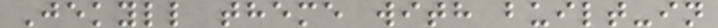Jekyll theme with built-in
